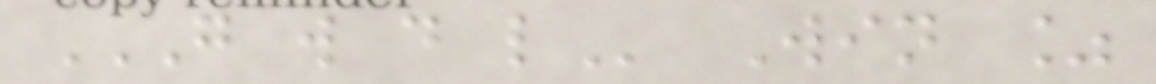G W D L Win %
